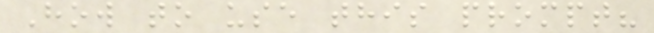How to use this prompt?
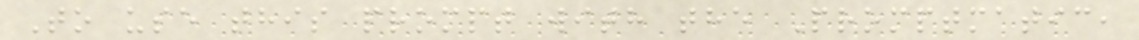To use this prompt with the Promptmatic,
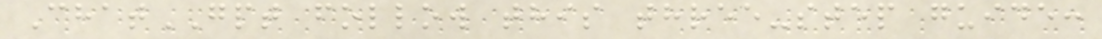ChatGPT follow this three-step guide:
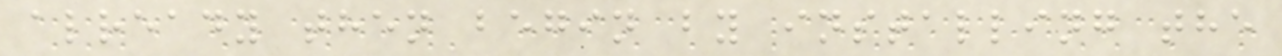already then begin by installing the
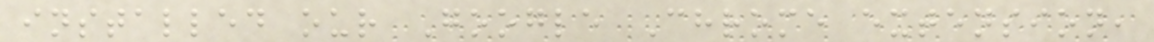installed our Google Chrome extension,
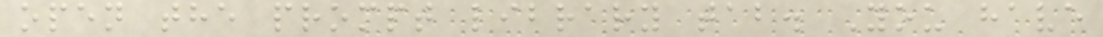open the prompt library tab. You have
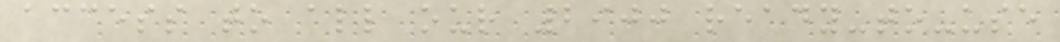access to all our 2900 ready-to-use
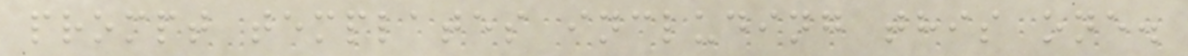prompt templates including this one.
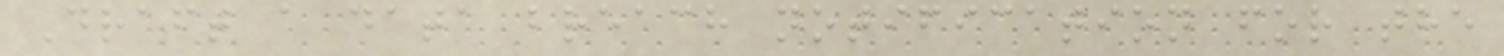Draft a data breach notification for the
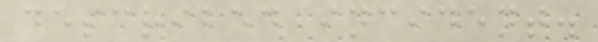described incident.
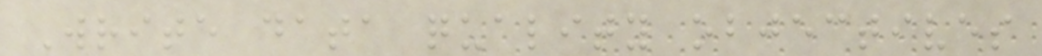Write data quality objectives
